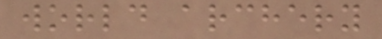world archery
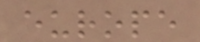europe
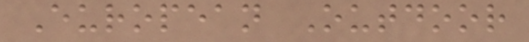European Outdoor
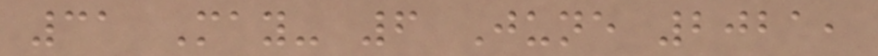31 May- 6 June 2021,
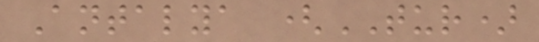Antalya (TUR)
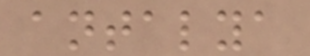antalya
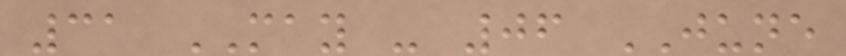31 MAY - 06 JUNE
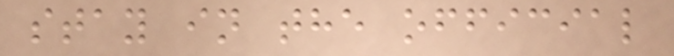stay in the official
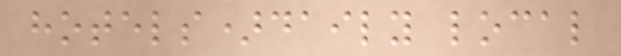hotels)daily local
